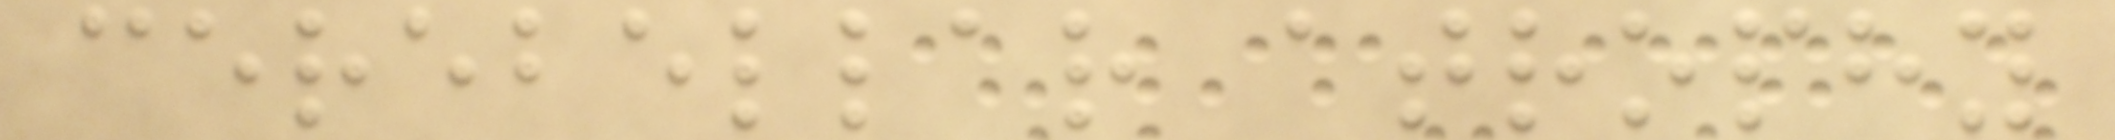cerebellar atrophy
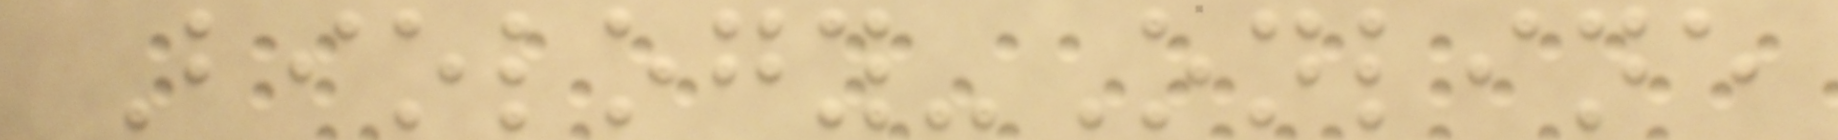Biology-Online
